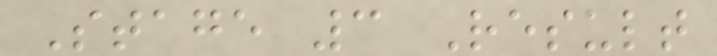Stage 3 Result
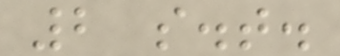2 s.t.
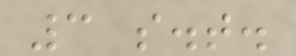3 s.t.
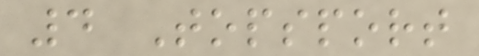4 Topsport
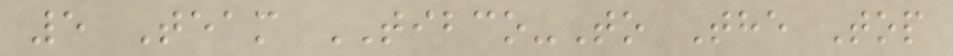5 Team TIBCO-To The Top
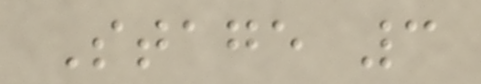Stage 3
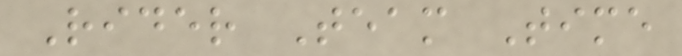Rider Team Time
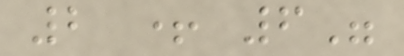2 + 6"
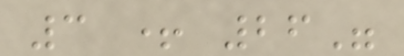3 + 26"
